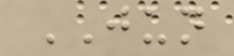JUN
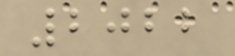2022
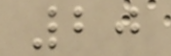20
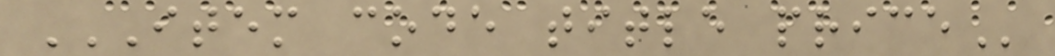ITEM CODE TITLE PRICE
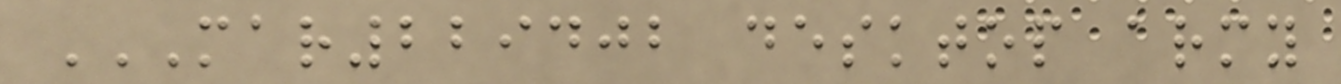MAR229402 DESKTOP ARMY
